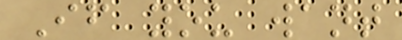If you want
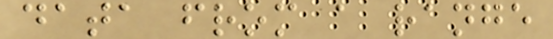data from a range
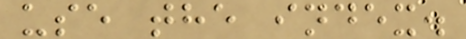use the index.
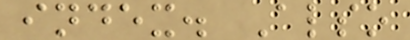index. Also
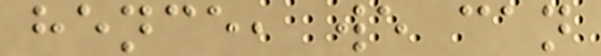hence, we can
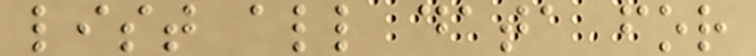list all data for
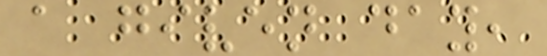a given day,
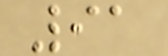91
